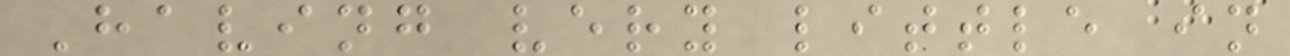Having very little in
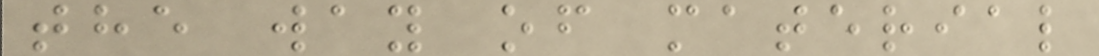the way of material
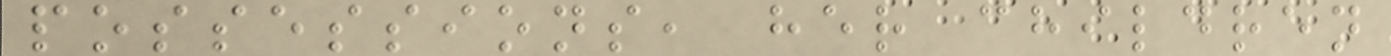possessions, her children
